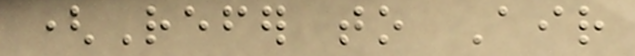(Refer to Air
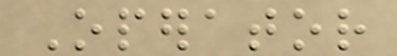Operator
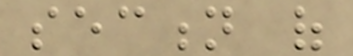section of
